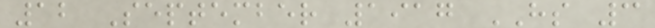12 September 1917 HS 3
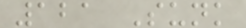121 Sunk
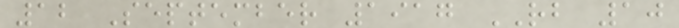12 September 1917 RB 10
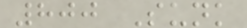800 Sunk
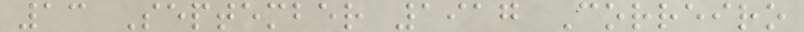13 September 1917 Correiro
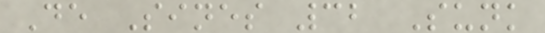De Sines 32 Sunk
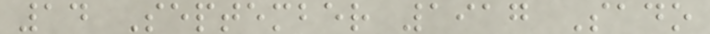14 September 1917 Sado
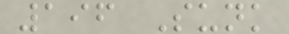196 Sunk
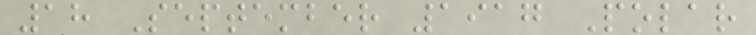18 September 1917 Polar
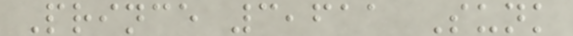Prince 3,611 Sunk
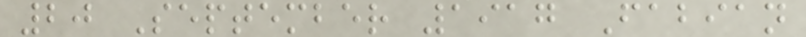20 September 1917 Fabian
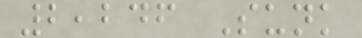2,246 Sunk
